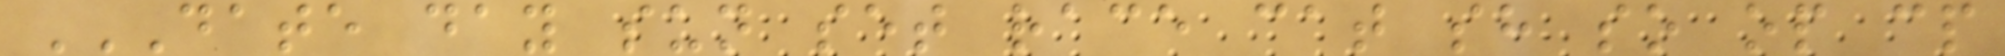DATE DAY SUN SET RACE CAT SH SO OP CP
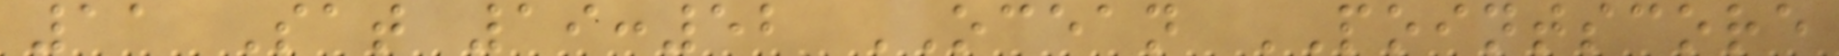11 Sat 19:52 OCEAN POINTSCORE
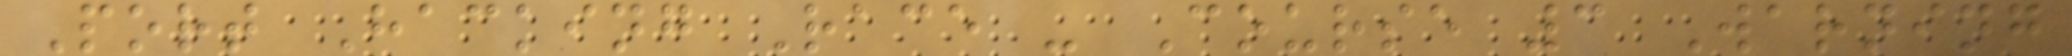Port Hacking Race - Course 3 Warning
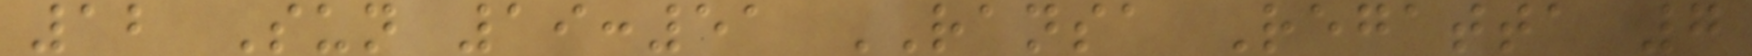12 Sun 19:51 RANSA Regatta 7
